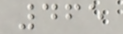465
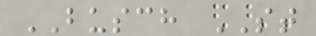BUSCH ST
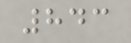843
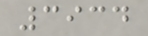3934
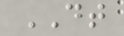DT
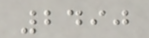2490
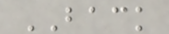BACK
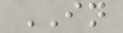IN
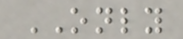ONLY
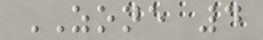ZONE 4
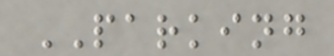PARKING
